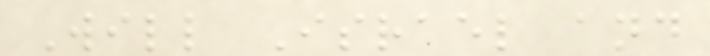Will Israel and
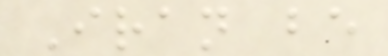Iran be
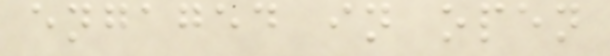engaged in open
